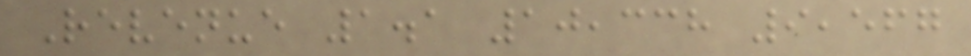Revenue 1.1 10,338 9,567
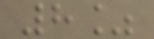8%
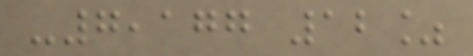-7,177 12%
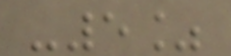-5%
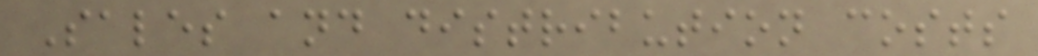Sales and distribution costs
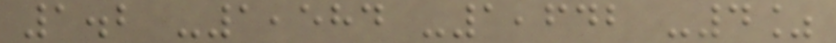1.2 -1,584 -1,642 -4%
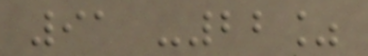91 -22%
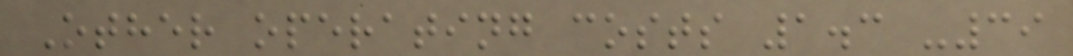Other operating costs 1.3 -39
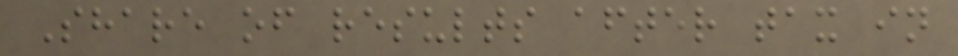Share of results after tax in
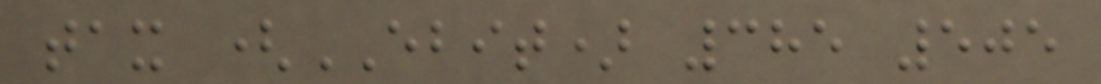tax (EBIT) 385 505
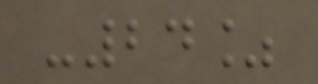-24%
